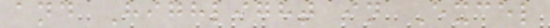and Highlight in Excel
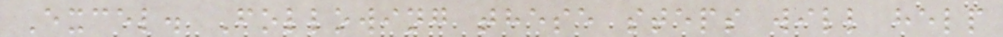Excel. Following these steps will help
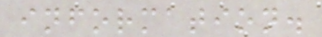information.
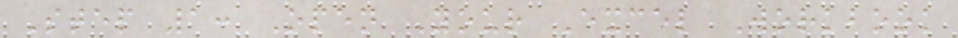Step 1: Open Your Excel Workbook
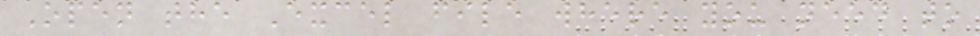Open the Excel file where you need to
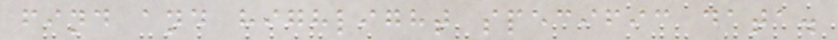find and highlight specific data.
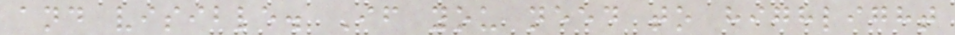and visible. If you need to highlight
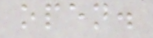open.
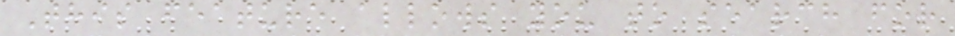This feature allows you to search for
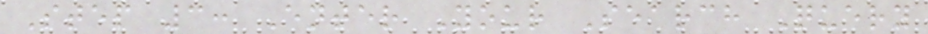Step 3: Enter Your Search Query
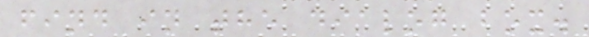find in the dialog box.
